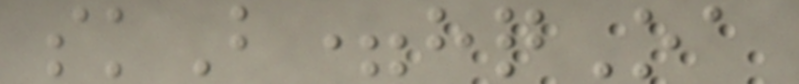skB=hqOa
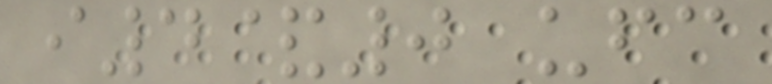i4&0 ufc
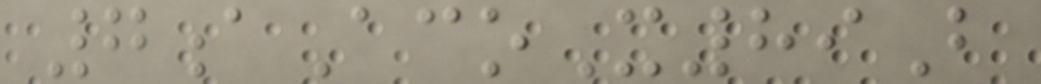7aAcoX89B
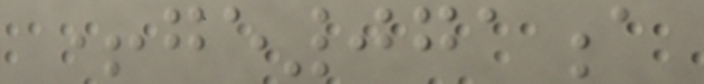+ge071a
